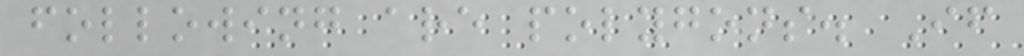following are polygons. If
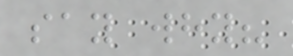say why?
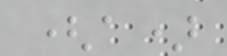(a)
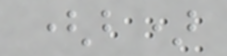(b)
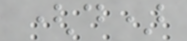(d)
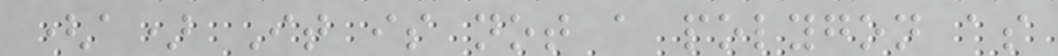(a) It is not a polygon as
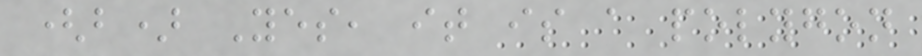(b) Yes, it is a polygon
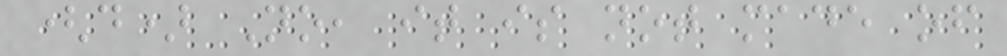(d) No, it is not made of
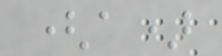(a)
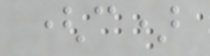(c)
